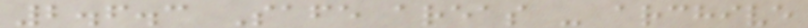2.6.3 Safe areas - archive
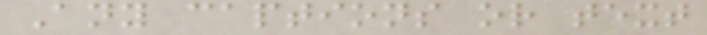Any captions or text
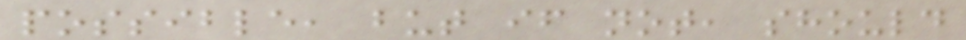possible, but if not, should
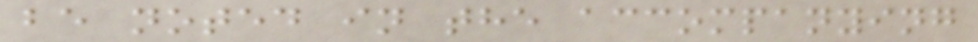be noted in the accompanying
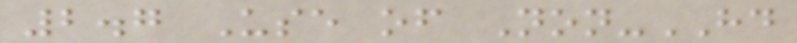2.7 Use of Non-HD
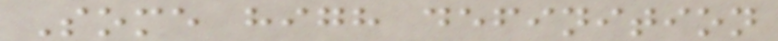Some high definition
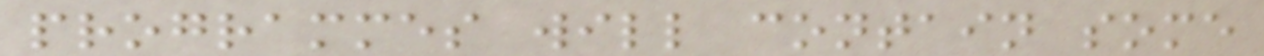programmes will contain some
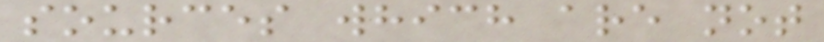sources which are not
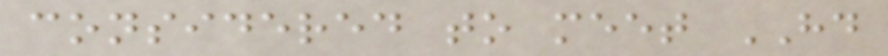considered to meet HD
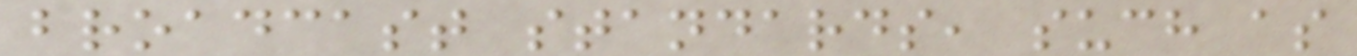broadcast standards, such as
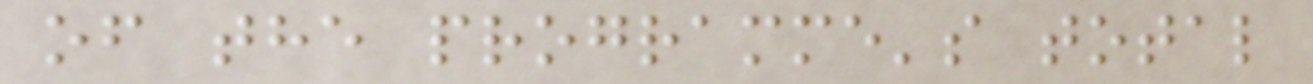of the programme's total
